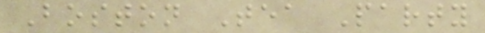Boston Tea Party
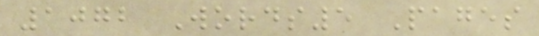1072 Words5 Pages
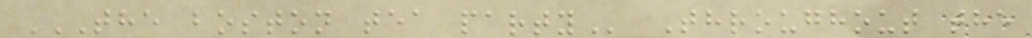THE BOSTON TEA PARTY Throughout the
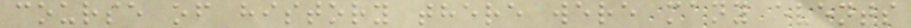course of history there were many events
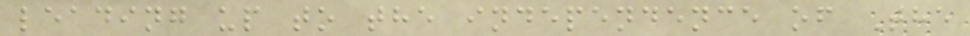leading up to the independence of The
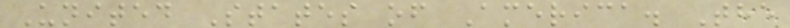United States of America. The
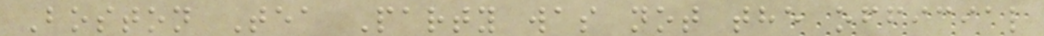Boston Tea Party was not the official
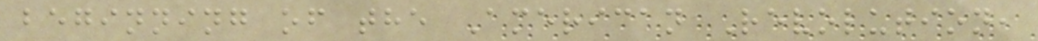beginning of the American Revolution,
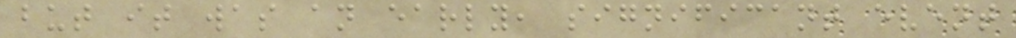but it was an early, significant event
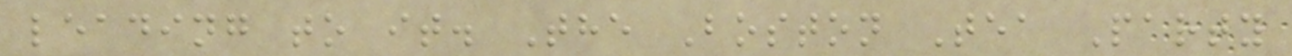leading to it. The Boston Tea Party
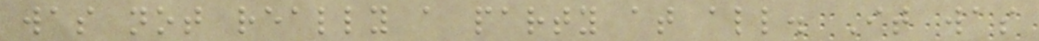was not really a party at all. It was
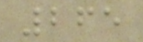265
